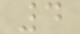4
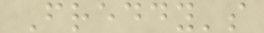Freddy's
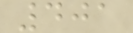401
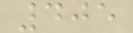405
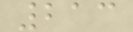213
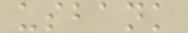usbank
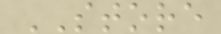STORE
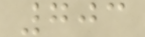703
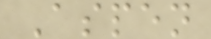Aspen
